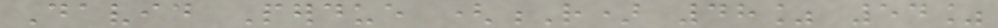David Perdue (R) 48% 54%
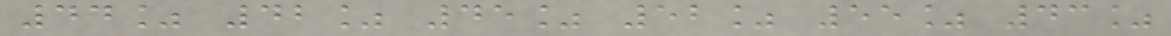44% 42% 45% 52% 55% 43%
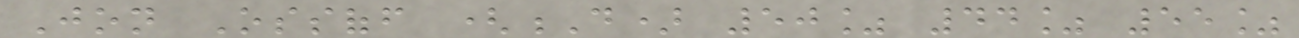Jon Ossoff (D) 50% 44% 55%
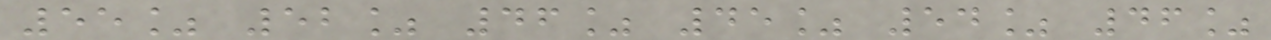55% 52% 46% 45% 54% 46%
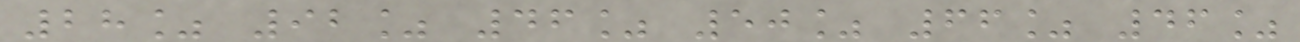28% 92% 46% 50% 66% 46%
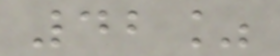42%
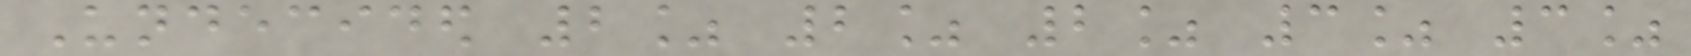Undecided 2% 2% 2% 3% 3%
